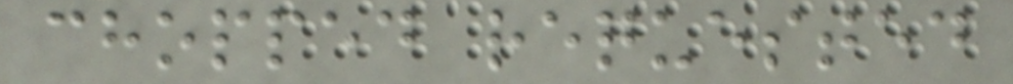chopped requested
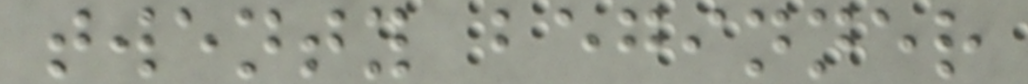twenty beginner
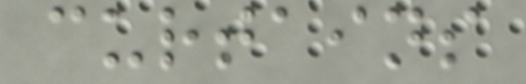curtains
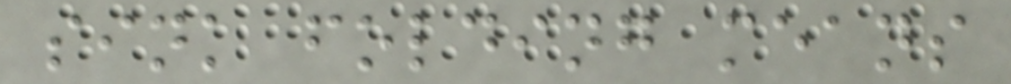sink folding means
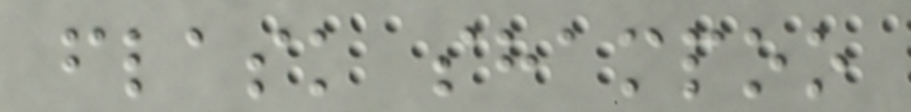flask shampoo
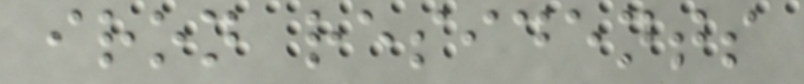iron residents
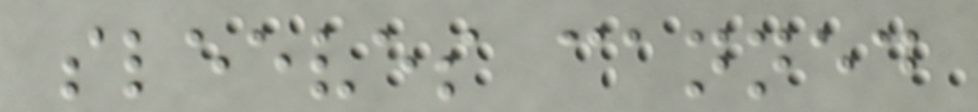sleeves canned
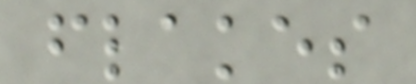flakes
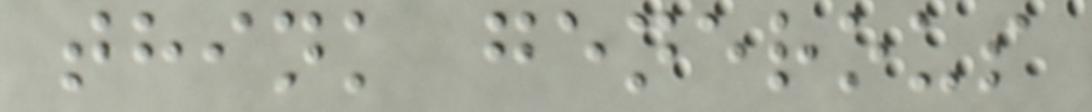think generous
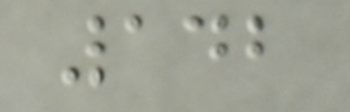142
